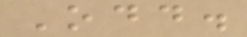Odd.
